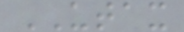UTAX
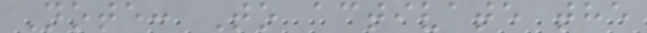Note: To activate the
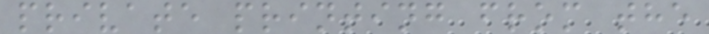private printing from the
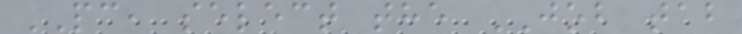PC, select the JOB tab
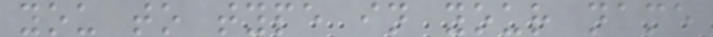you to type in your name
